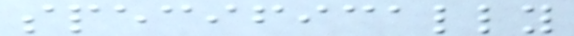specifically
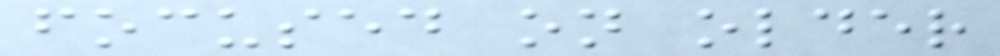focused on older
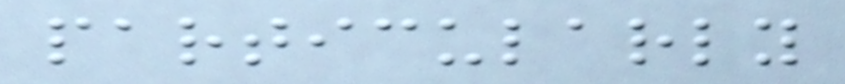particularly
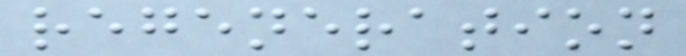regeneration
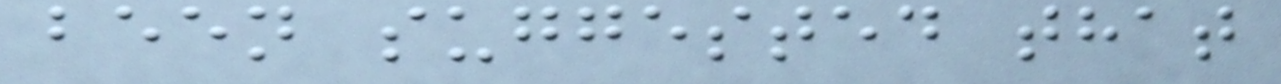been suggested that
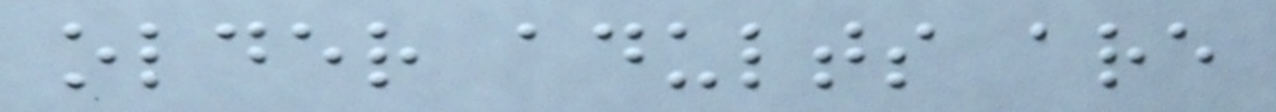older adults are
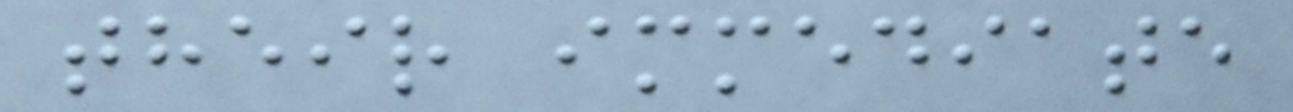their immediate
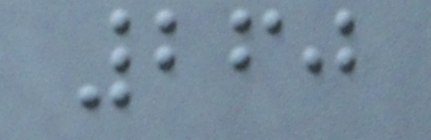260
